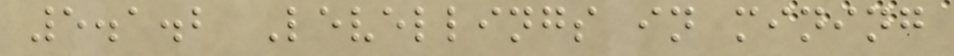5.1.2 Levellings in mining
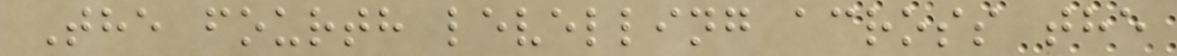The fourth levelling across the
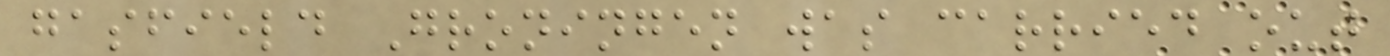gasfield Groningen was carried out
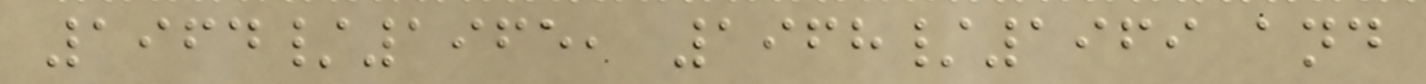1964/1965, 1968/1969 and
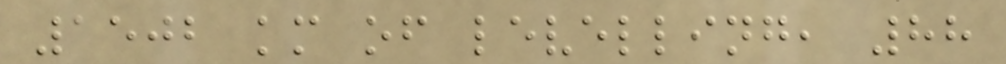1502 km of levelling, 88
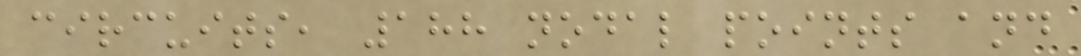circuits, 188 nodal points and
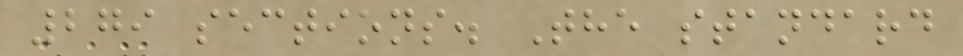279 sections. The standard
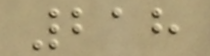218
